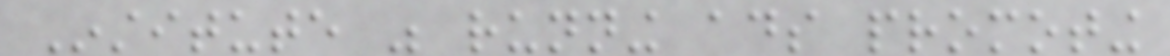Institute was running ads promoting
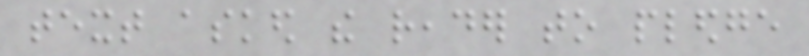text asked the reader to pledge
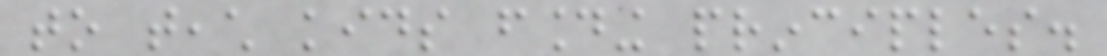to teach kids founding principles.
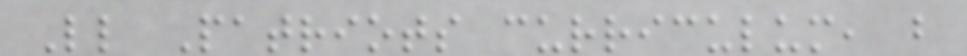Little Patriots curriculum, but
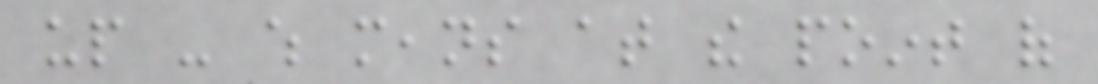up - which means at the point of
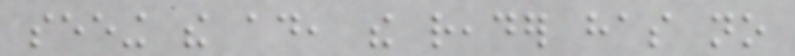seeing the ad, the reader has no
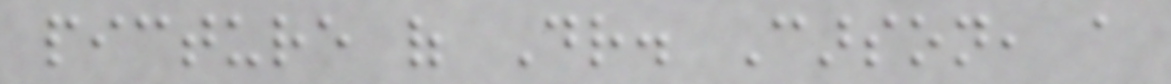picture of Dr. Carson, a
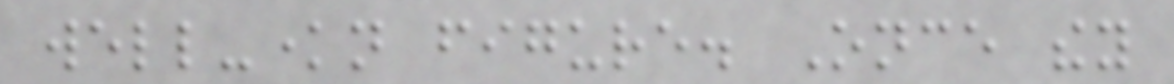well-known figure. Once they
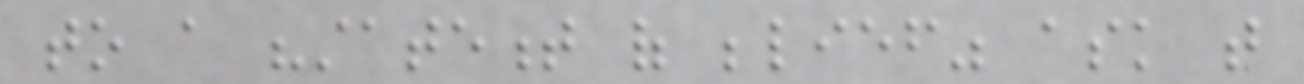to a "statement of belief" ask that
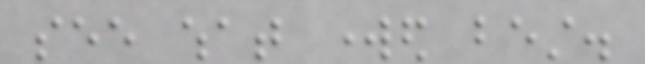see what worked best.
